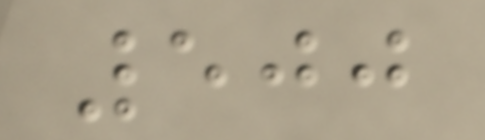500
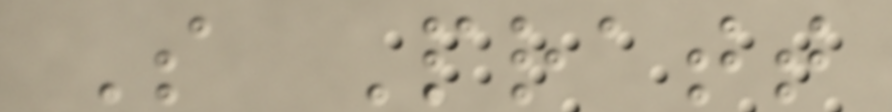S Pratt
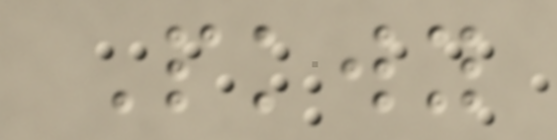Pkwy
